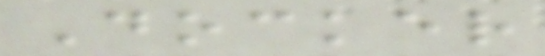Docker
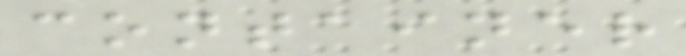container
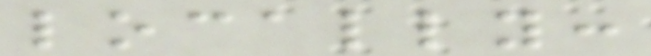locally:
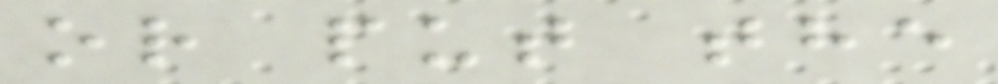or put the
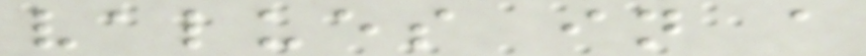values in a
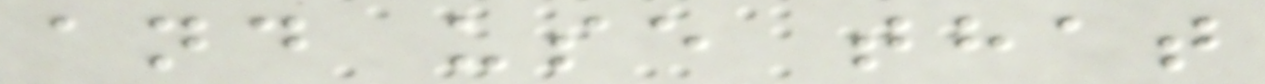and use that
